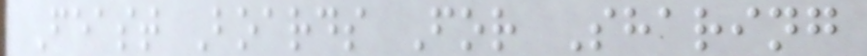Feast Boards For Sharing
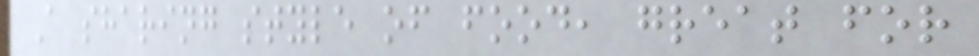A sharing style of food, great for
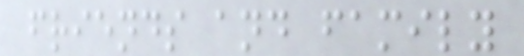friends and family
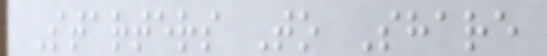Starters To Share
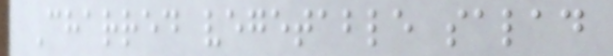Charred vegetable salad
